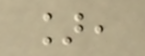],
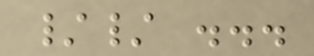// ...
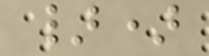})
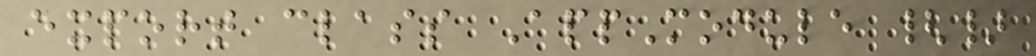export class AppModule {}
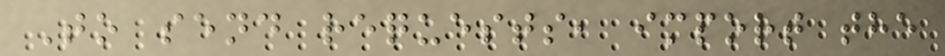To send requests, import the
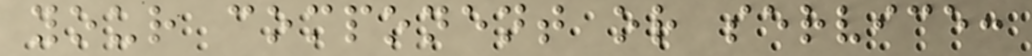your component or service:
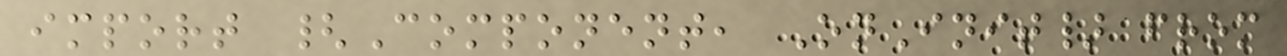import {Component, OnInit} from
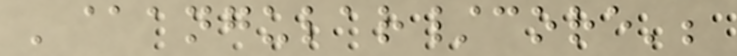'@angular/core';
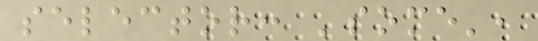selector: 'some',
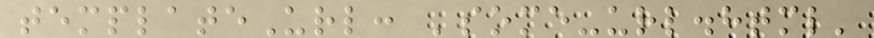templateUrl: 'some-url.html'
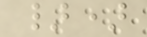})
